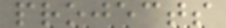projects
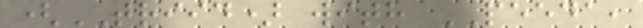(TRIID) with PEEDA,
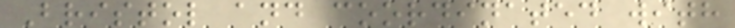Bristol and coordinated with
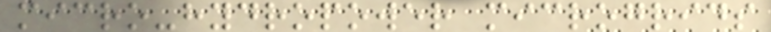micro-hydropower microgrids
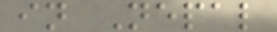in Nepal
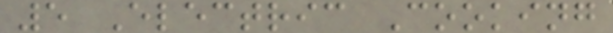5 Electric Cooking
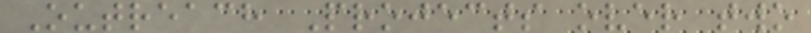Outreach Projects over two
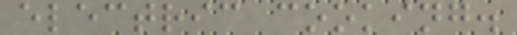electric cooking.
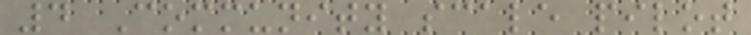4 Community scale pilot
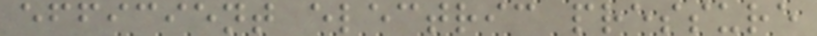efficient electric pressure
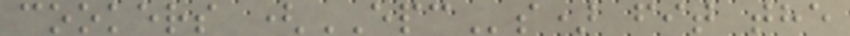cookers (EPCs) fit the
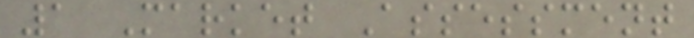1 Market Assessment
